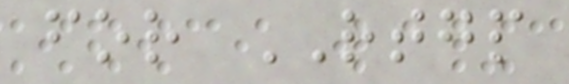for RTGP
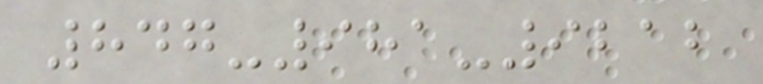847-981-9212
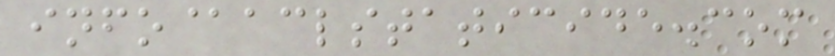info@aclstaticide.com
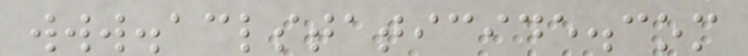www.aclstaticide.com
